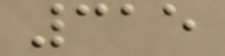315
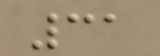31
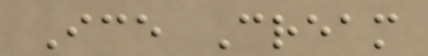Ice Cream
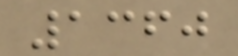1360
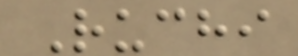Ruchi
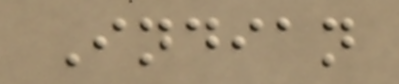Indian
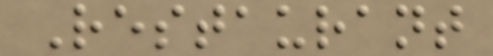Restaurant
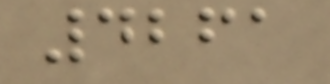4261
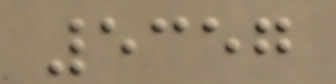5357
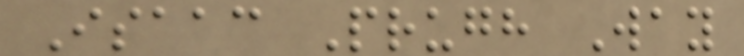Isaac Prugh Way
